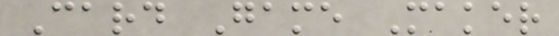Card Game Maker
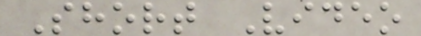Short Video
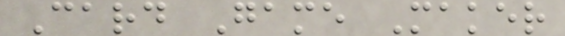Card Game Maker
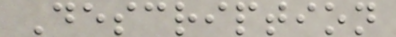Description
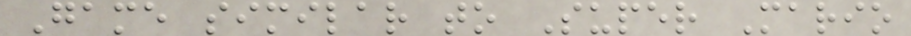Game similar to Super Mario
